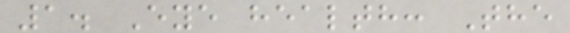1. Eye health: The
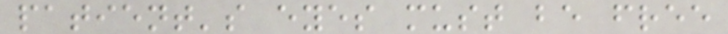patient's eyes must be free
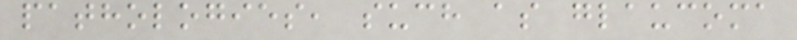pathologies, such as glaucoma
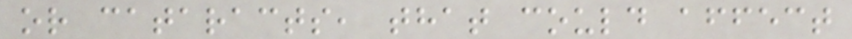or cataracts, that could affect
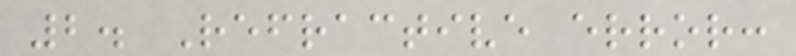2. Refractive error:
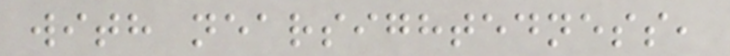with nearsightedness,
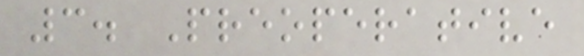3. Preoperative
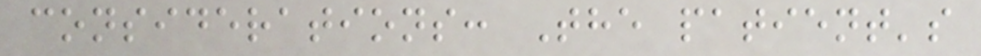considerations: The patient's
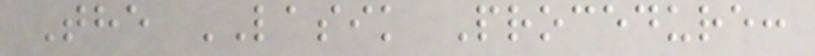The LASIK Procedure:
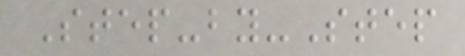Step-by-Step
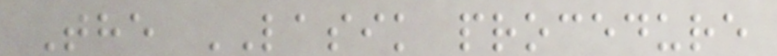The LASIK procedure
